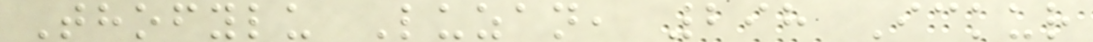Thofylu Luzan, 298 Ickur
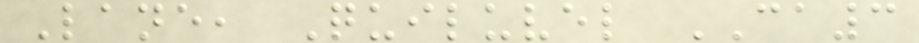Lane, Quiluvel CA3
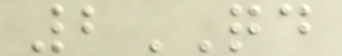2QD
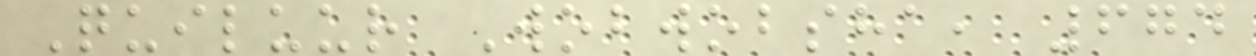Quiluur Wobwobsha, 674
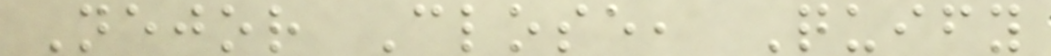Nejor Close, Quify
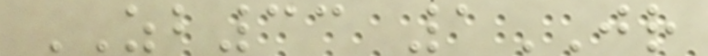ZB33 1JR
